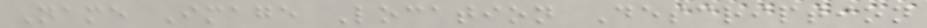Name Image Location Description
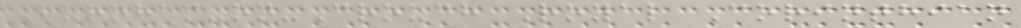Burnham-on-Crouch Royal Corinthian
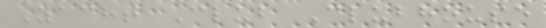Yacht Club Clubhouse
